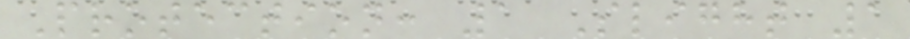Protection: 1 Slight 1
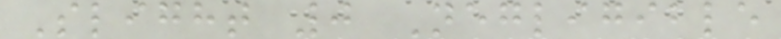Slight 0 Negligible
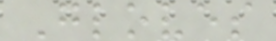Gloves
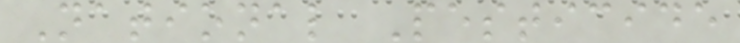National Pesticide
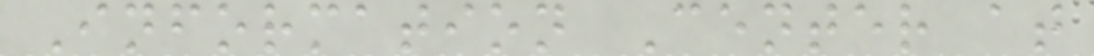Information Center at
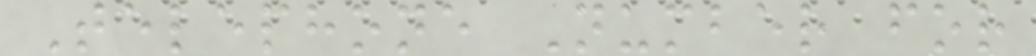Telephone Number for
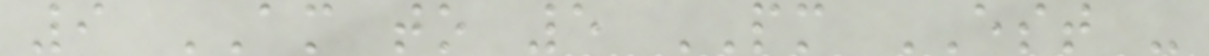9 AM to 5 PM EST -
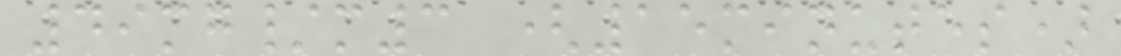49mg/m3 (15minutes)
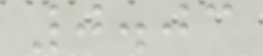0.03
